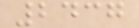2437
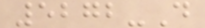5272-D
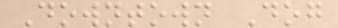Downtown Dog
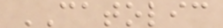CATOLIC
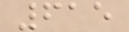615
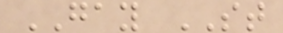GAY ST
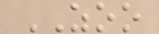ZOO
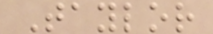Taylor
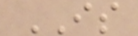IS
